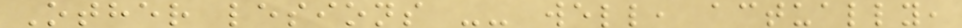Other lesions -- well, actually,
